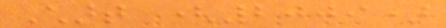Chart (2009)
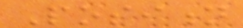Position
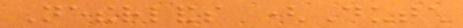Netherlands (Dutch
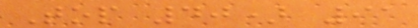Top 40) 91
